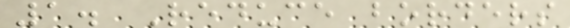1. Reduce borders
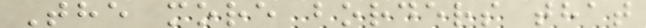The more borders that
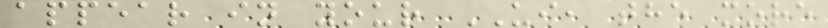appear in your UI, the more
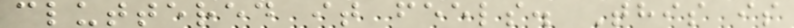cluttered it feels. This is
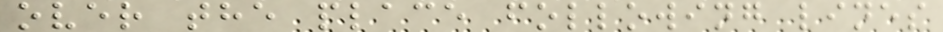over the place following lines
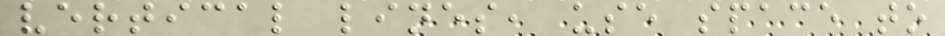vertical lines, use space to
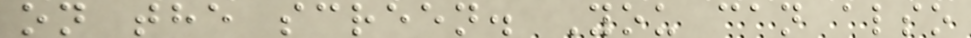on the screen. You can also
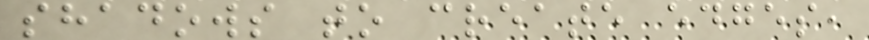shadows to create edges,
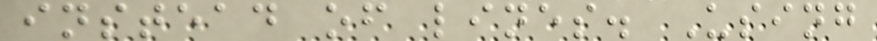instead of lines. Using
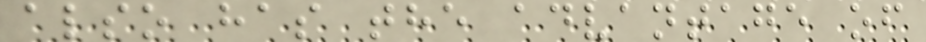also has the advantage of
